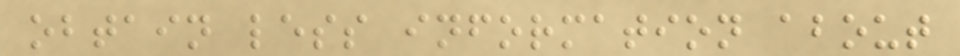obtain less information about
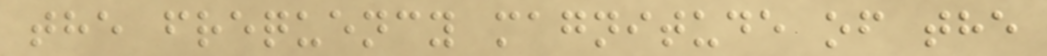the frequency magnitude of the
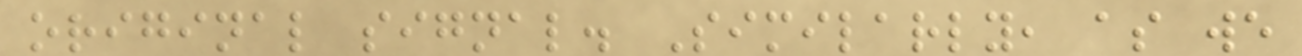original signal. Similarly, as we
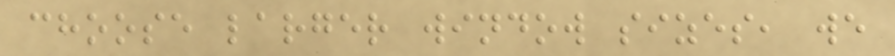choose larger window sizes, we
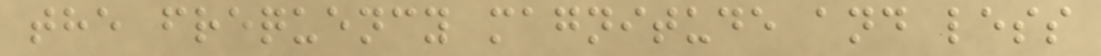the frequency magnitude and less
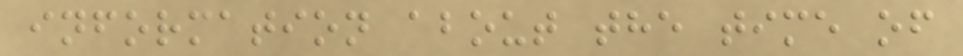information about the time of
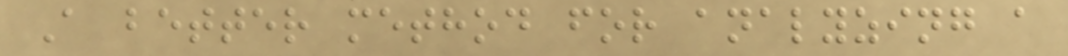A better method for analyzing a
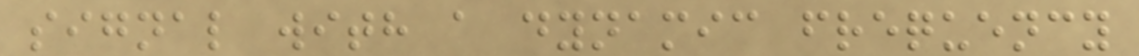signal with a dynamic frequency
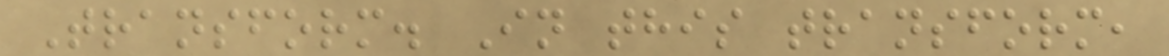Transform. In this transform,
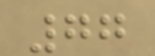77
